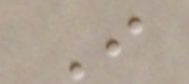I
